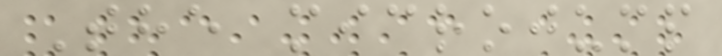The microjump
